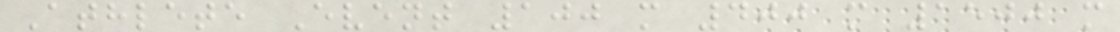Athlete Event 100 m 400 m 1500 m
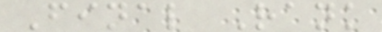Final Rank
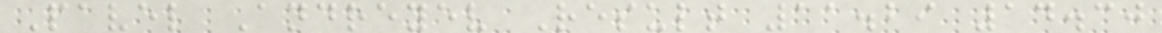Pavel Andreyev Result 11.29 14.30
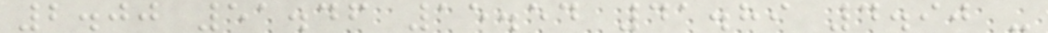2.00 51.46 15.54 41.89 4.90 -
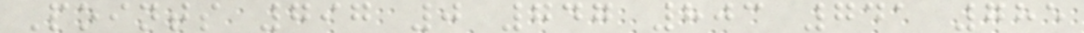Points 797 0 747 803 741 785
